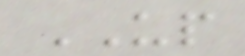UP
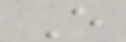E
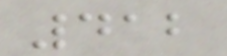412
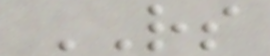RS
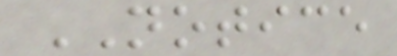NOTICE
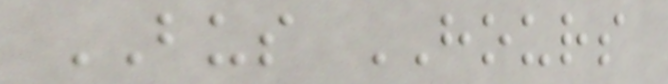BUS HOURS
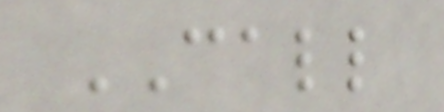CALL
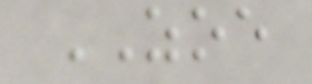ZOE
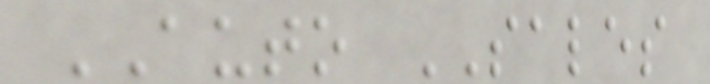AUTO SALES
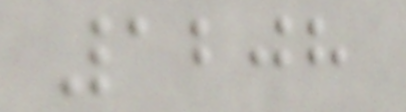1208
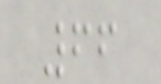66
